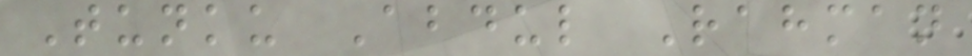Tunku Abdul Rahman
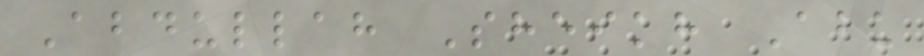Abdullah Sheikh Abu
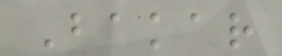Bakar
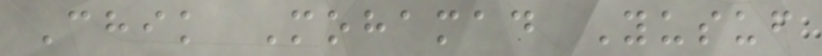Chik Mohamad Yusuf
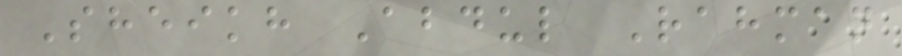Sheikh Abdul Rahman
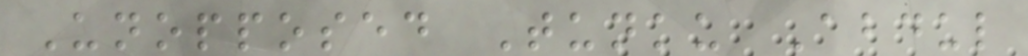Unopposed Tunku Abdul
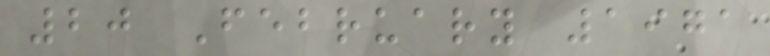20 February 1971
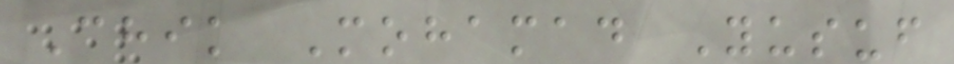Chik Mohamad Yusuf
